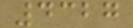4327
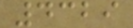4329
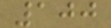100
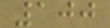100
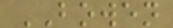BOWEN
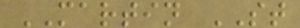MARTIN ST
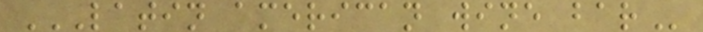LATIN AMERICAN WINE BAR
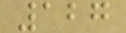127
